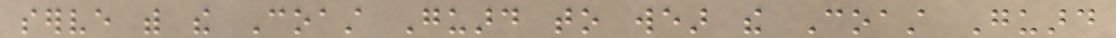serve with the Coast Guard to wear the Coast Guard
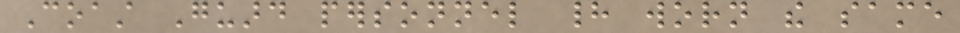Coast Guard personnel had worn the same
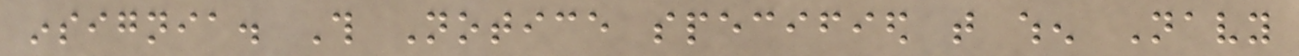insignia. This Notice specified that when Navy
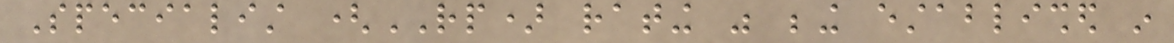Specialist (RP) rating was being established in
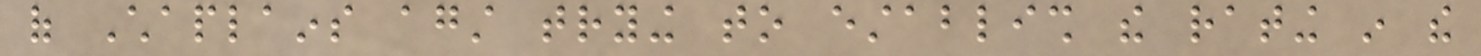of Chaplains against trying to establish the rating in the
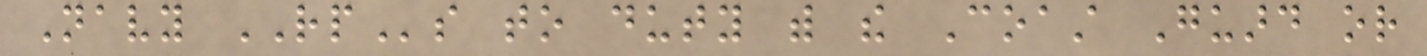Navy RPs to duty with the Coast Guard or
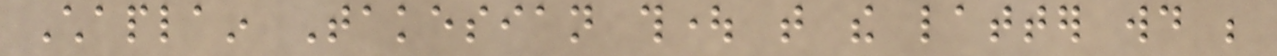Chaplain Takesian thought that the latter would be
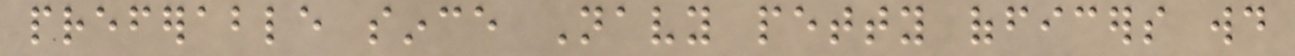preferable since Navy petty officers would
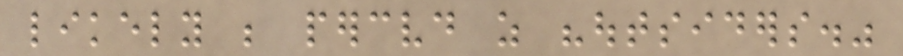likely be perceived as "outsiders."
